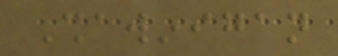Shawinigan
